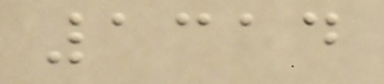1314
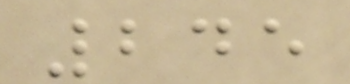245
